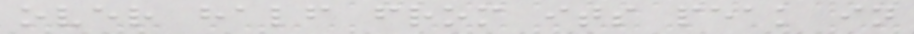over half from its peak in
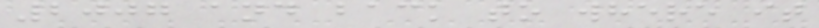2007 and back to where it
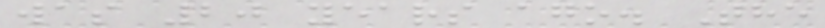was 20 years ago. The
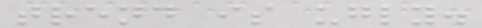trend is ugly.
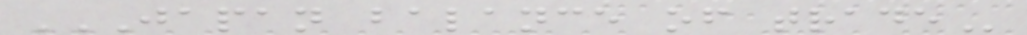JAPAN BALANCE OF TRADE
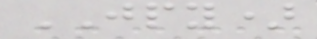JPY)
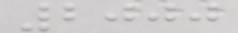2000
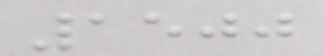1500
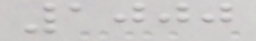1000
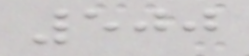500
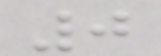0
